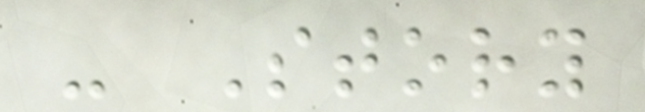- Story
